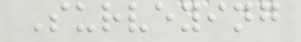Surveying
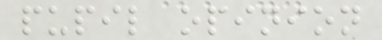pupil opinion
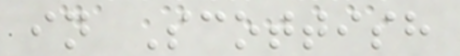in Scottish
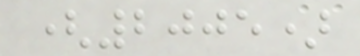(2005)
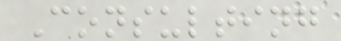Consulting
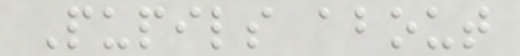Pupils about
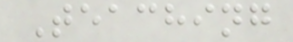Teaching
